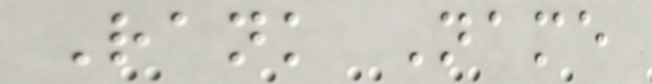Rank Name
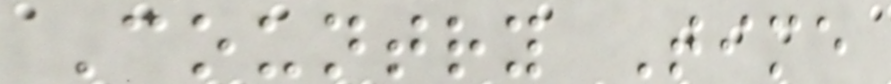Country Time
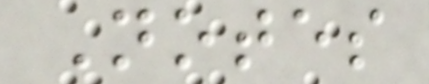Notes
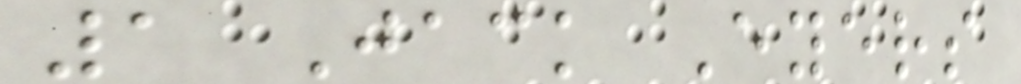1 Jack Eyers
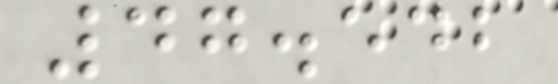47.542
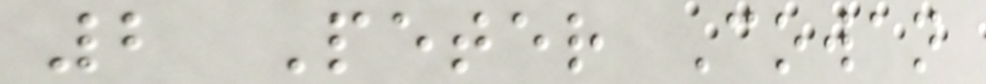2 Peter Cowan
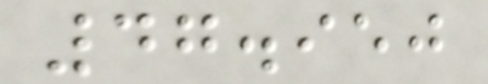47.950
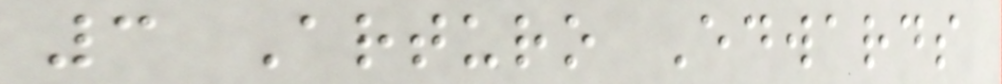3 Arturo Edwards
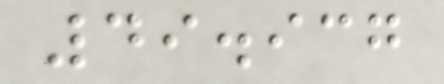49.937
